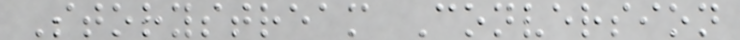Storystream Conversion
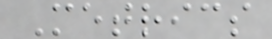Metrics
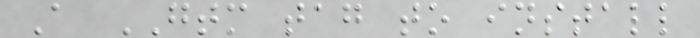A GTM tag to install
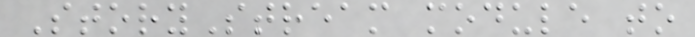StoryStream module to
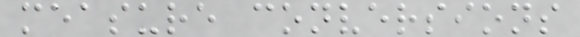measure conversions
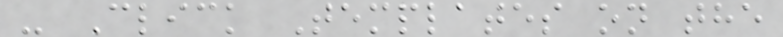- Click Templates on the
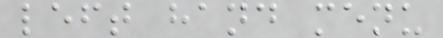left hand menu
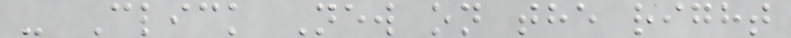- Click New on the right
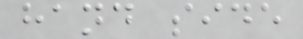hand side
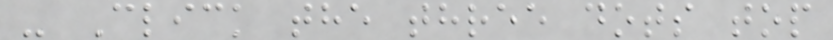- Click the three dots top
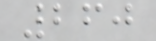260
